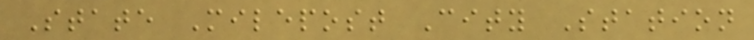State Milepost City Station
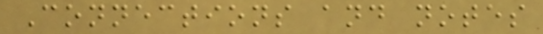Connections and notes
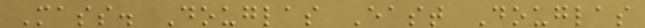Mass. Douglas East Douglas
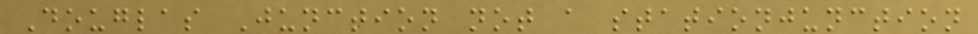Douglas Junction not a stationjunction
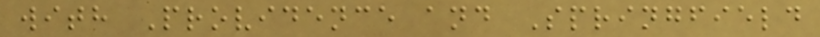with Providence and Springfield
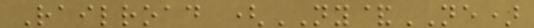Railroad (NY&NE)
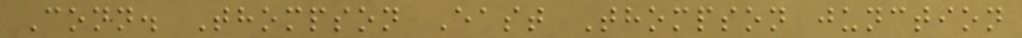Conn. Thompson East Thompson junction
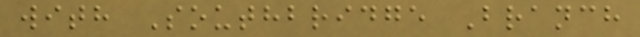with Southbridge Branch
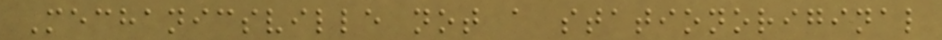Mechanicsville not a stationoriginal
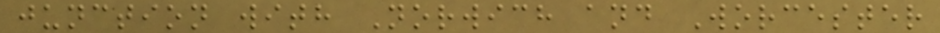junction with Norwich and Worcester
